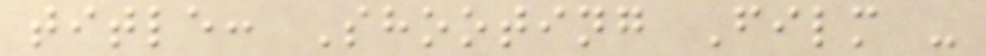title: Shooting Film -
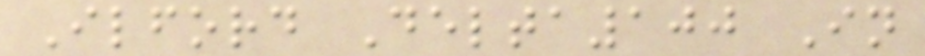Ilford Delta100 In
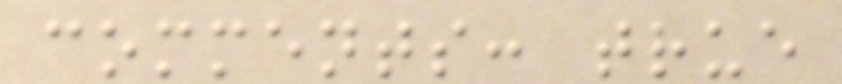comments: true
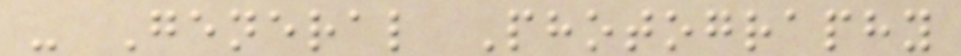- General Photography
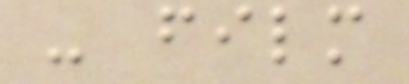- film
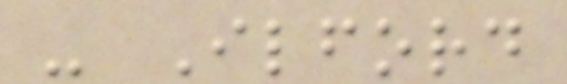- Ilford
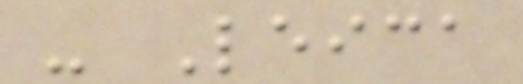- Leica
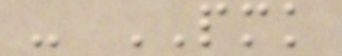- PMK
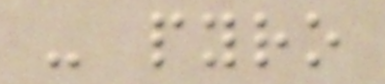- pyro
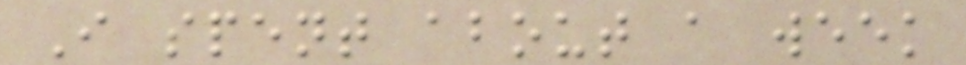I spent about a week
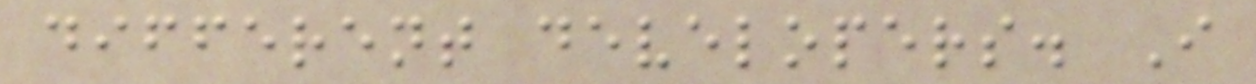different developers. I
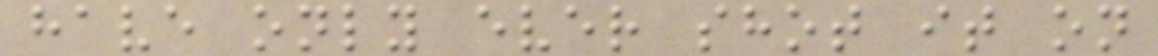have only ever shot it on
